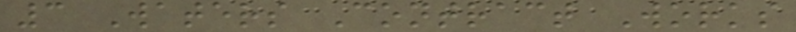3 Waters Contract Works
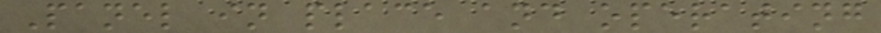Panel in place and operating
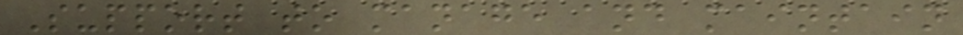Support to manage and maintain
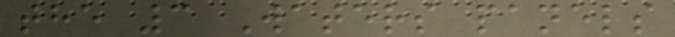the 3 Waters panels
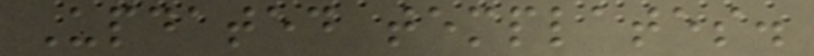Updated templates.
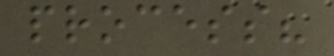process?
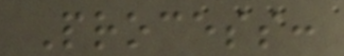Process:
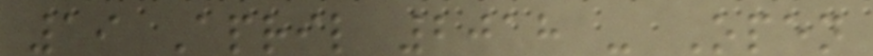19 April 2018 - Open
